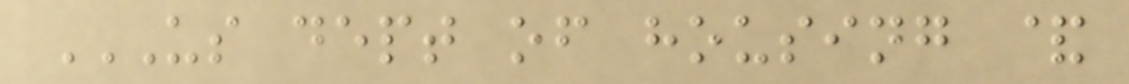US DEPT OF HOUSING &
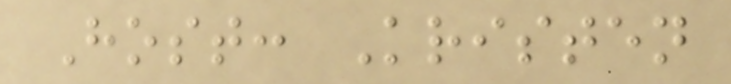Host: Kristen
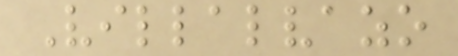Villalvazo
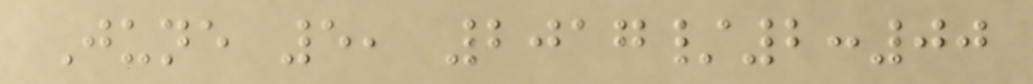June 5, 2017/2:00
